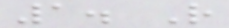1. R
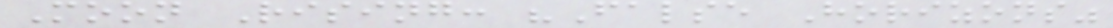Moon Rising: "False Horizons"
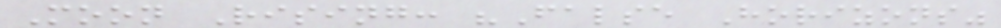Moon Rising: "False Horizons"
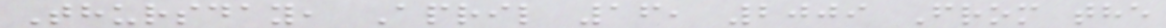Thursday, April 16, 2009 From the
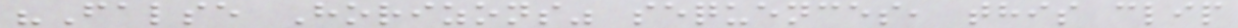"False Horizons" sequences, this clip
